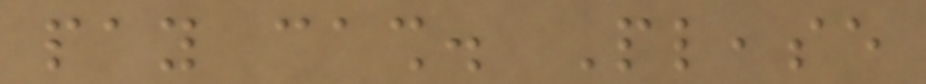pay cash. Please
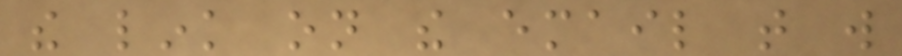the link on the email that will
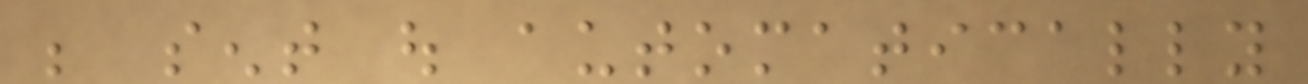be sent out automatically
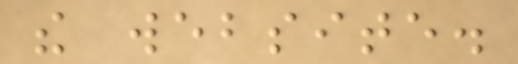the website.
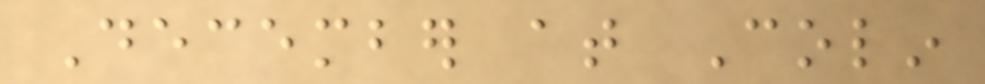December at Colin
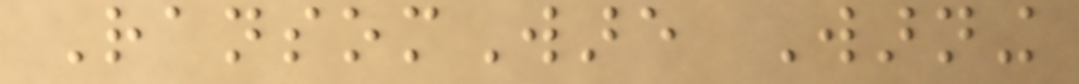RansomWare Warning
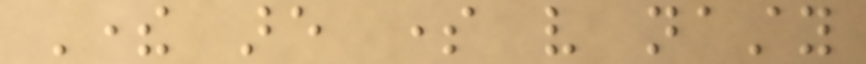There are some very nasty
